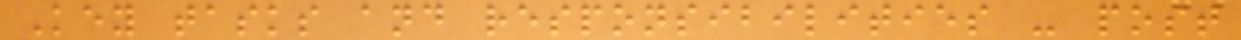Key tasks and responsibilities - post
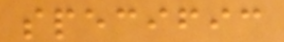specific
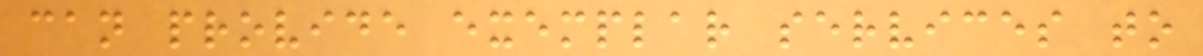can provide exemplar services to
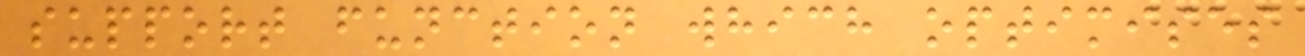support function which optimises
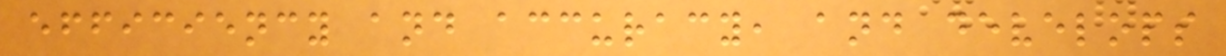efficiency and accuracy, and develops
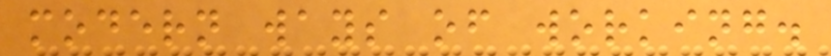modern ways of working.
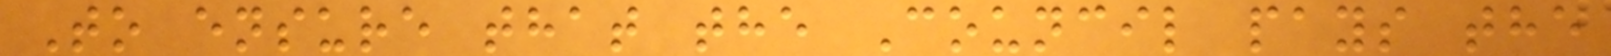To ensure that the Council pays the
